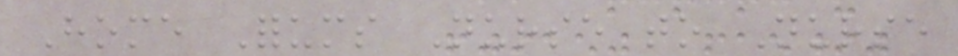Home Forums Nurse to Nurse
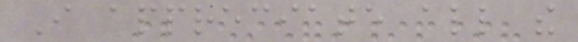I appreciate all the
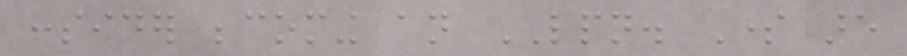consider becoming an LPN. Some are
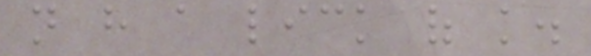not have a lick of knowledge.
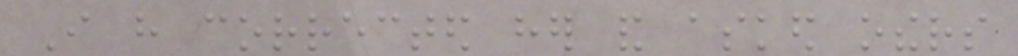I have corrected her and asked others
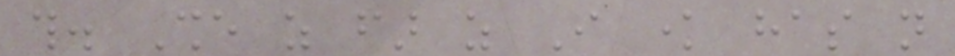this. She as far as I know has not
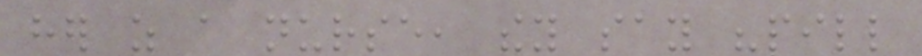her as a nurse, they say "pill
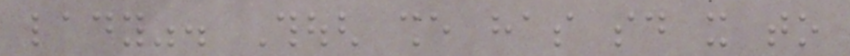lady". Though she has said it to
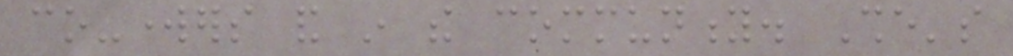co-workers and in the community. She's
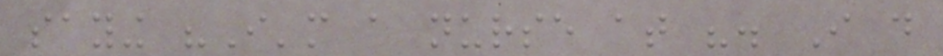saying "I'm a nurse at ". I do
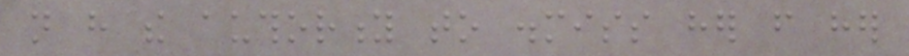not have the authority to dismiss her from her
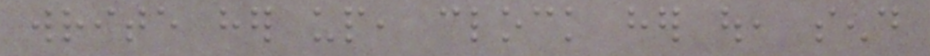write her up, clock her out, send
